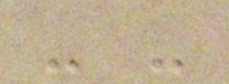- -
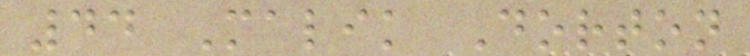44 Malik Dorton
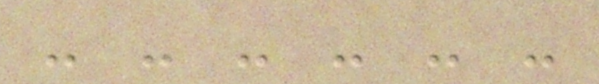- - - - - -
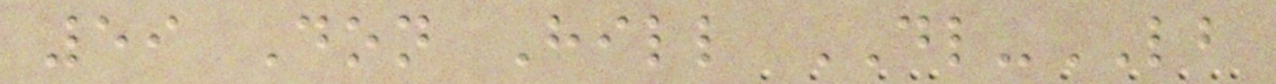59 Don Hill DL-LB
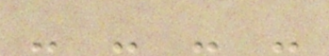- - - -
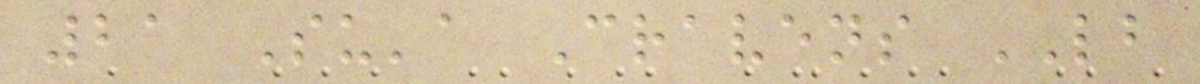21 Su'a Cravens LB
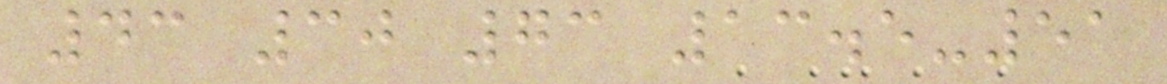43 30 73 13.5-51
